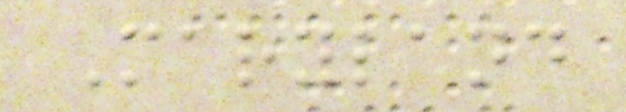Maryland
